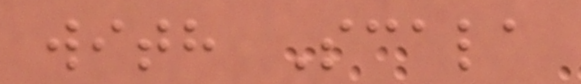with Scala
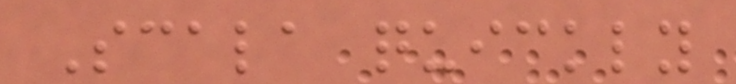Scala quickly
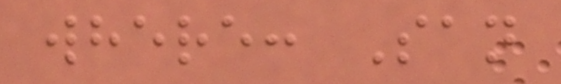where: San
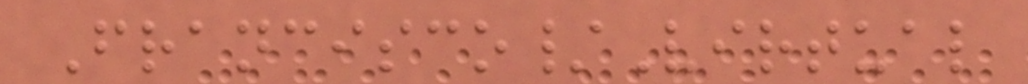Francisco/Virtual
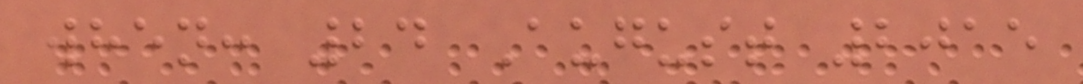when: 24 August 2015
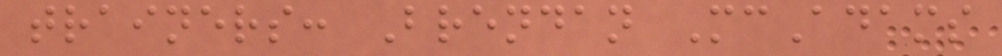trainers: Brendan McAdams
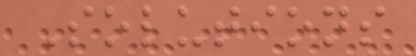Solutions
